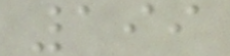199
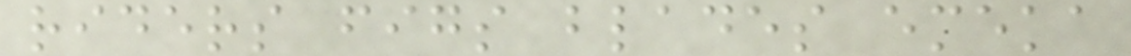riders figs blades emeka
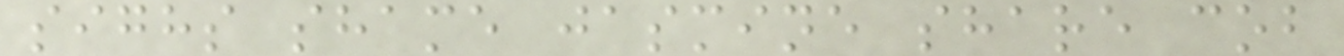sighs shame jasmine share cob
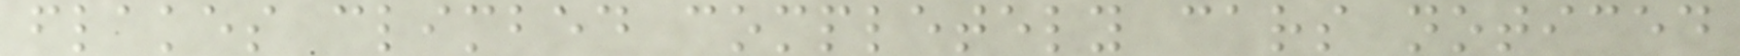flakes climbed completely cars noticed
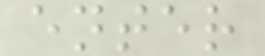enter
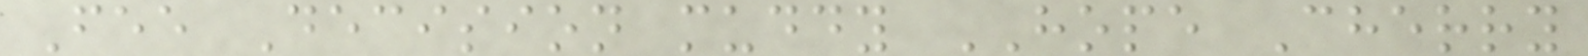Fee Decision muddy HOPE Cherry
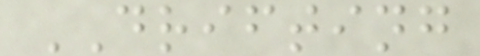DRIFTING
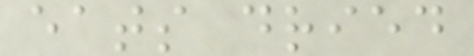eats dried
